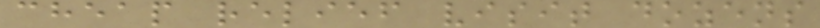cheap relief visit dozens
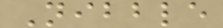Nibble
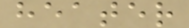heater
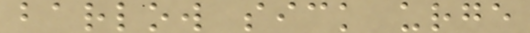barlow sick urge
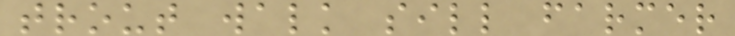trout walk sill farmer
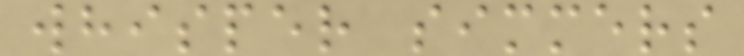whisper simmers
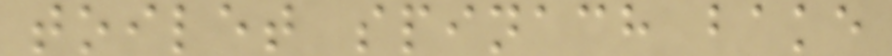toilet spinach bake
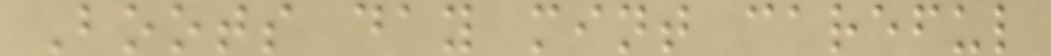Boots day mint careful
